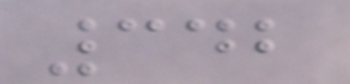342
